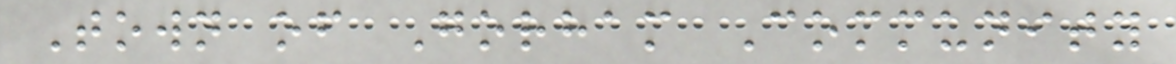Town of Gorham Community
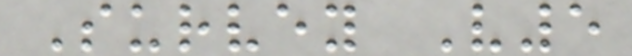Survey V5
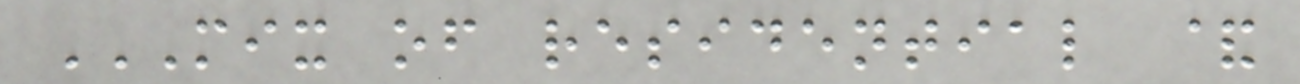MIX OF RESIDENTIAL &
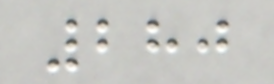280
